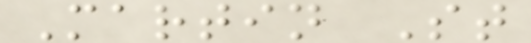Martin St
